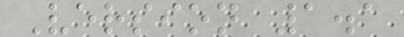Version 1.1
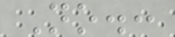No.:
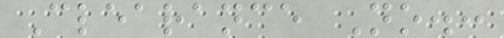Clearance No.:
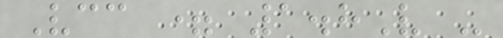Vcc = 1.8V -
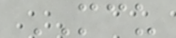MCU
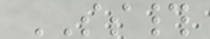SS#
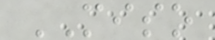MISO
